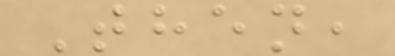Then,
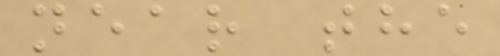near the
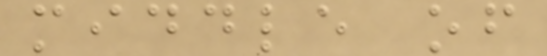middle of
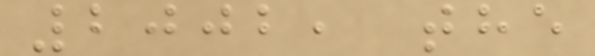2002, the
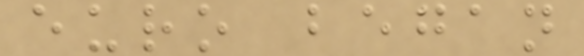euro began
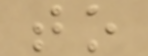to
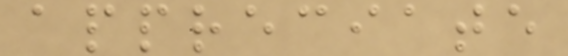appreciate
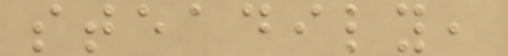steadily,
